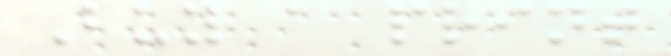Buy a print
